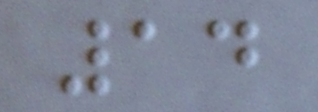14
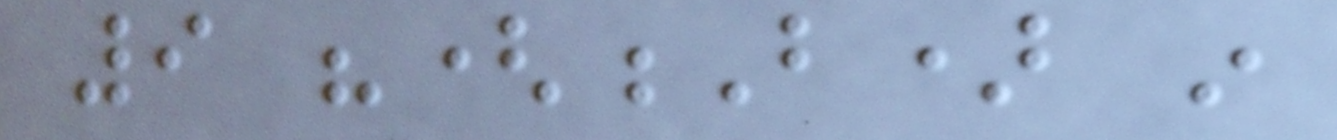9 "(B) in
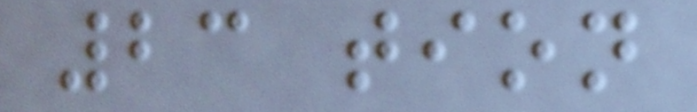23 tion
